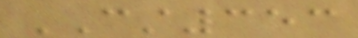CST353
